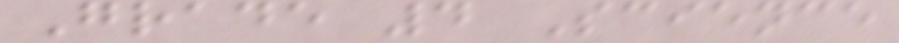Grade 4 Science
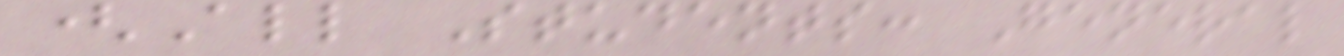(All Students: General
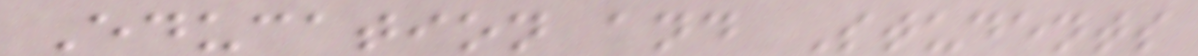Education and Students
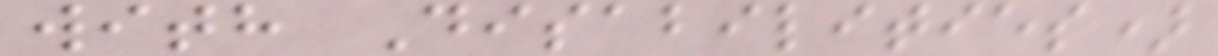with Disabilities)
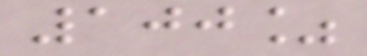100%
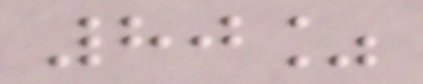80%
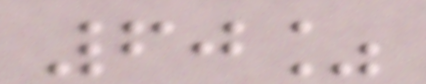60%
